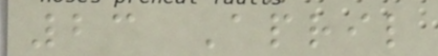23 April
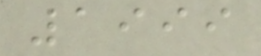1999
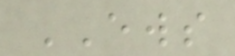EWS
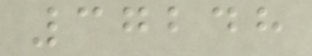37248
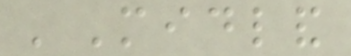'Midland
